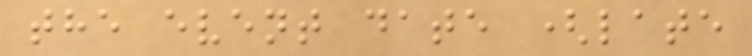the event date (late
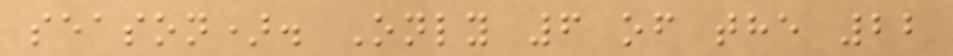season). Only 6 of the 22
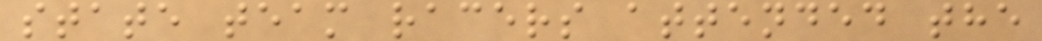state team racers attended the
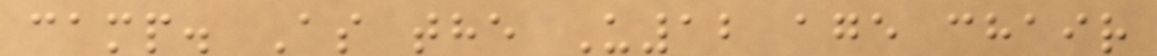camp. As the U12 age chair
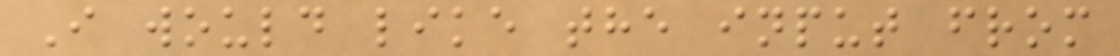I would like the input from
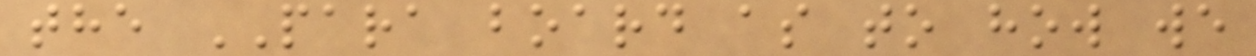the PARA board as to how we
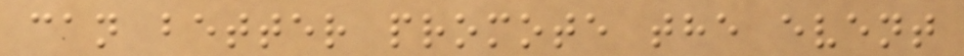can better promote the event
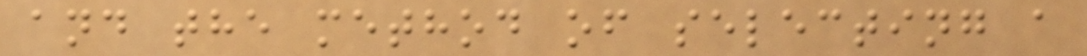and the method of selecting a
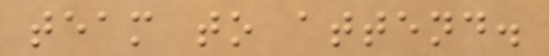team to attend.
